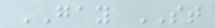GAY ST
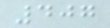407
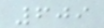609
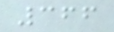366
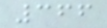366
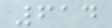614
